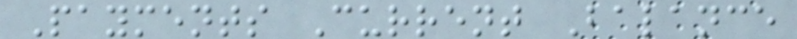Payments Current Balance
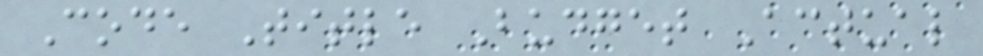Code Title Budget Actual
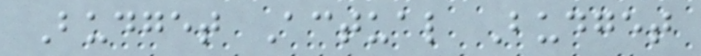Budget Actual Budget
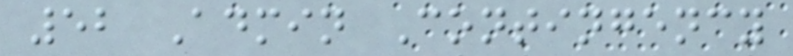52 Admin Contingency
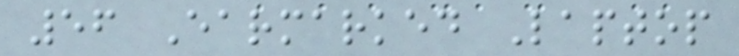56 Earmarked Laptop
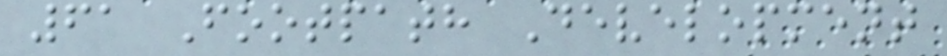61 Footpath Development
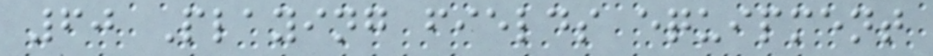60 Playing fields equipment
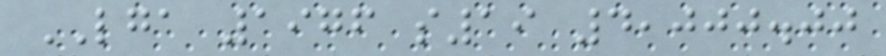LGA 1976 s19 4,000.00
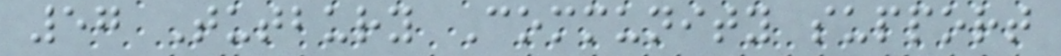57 Tutbury Community support
